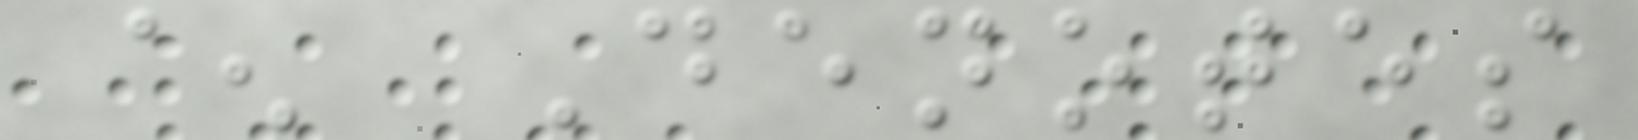^ Denotes
